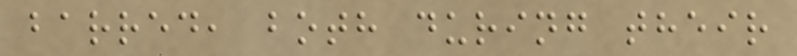barred, both during their
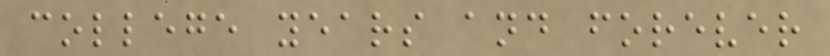college years and forever
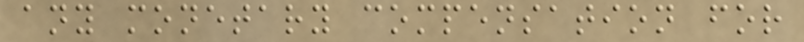any monetary compensation for
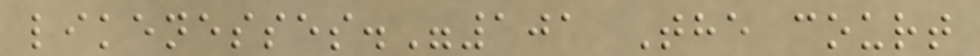likenesses."101 The court
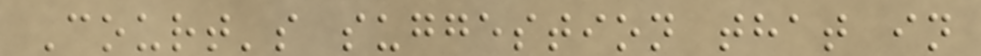Court's suggestion that in
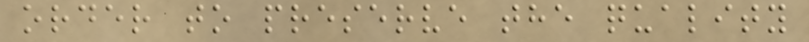order to preserve the quality
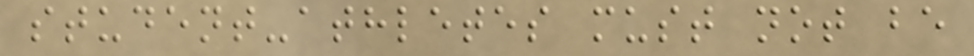student-athletes must not be
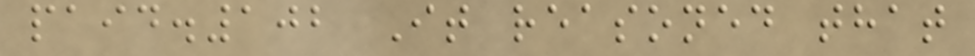paid.102 It reasoned that
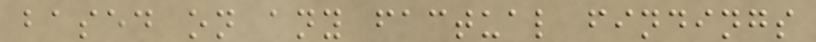based on any factual findings
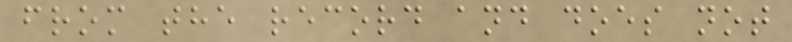from the record and does not
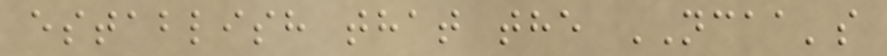establish that the NCAA's
